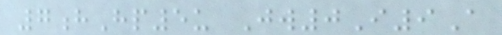7hHp5u Jw0I9A
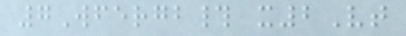7Wfergb# x2Vt
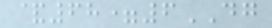&68=6DG
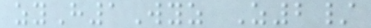zyH1Wyz Z2/
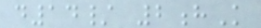d14/ 2hK
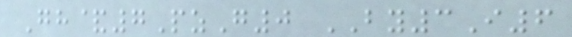Gh&7PzG0 BY3I6
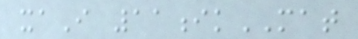xaI 11ikMAT
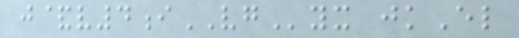j&v4iVGyx jkEl
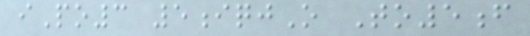iPo3 5iqjO To5f
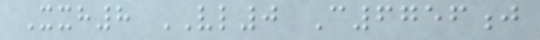Xxh8 VL0 C6756j
